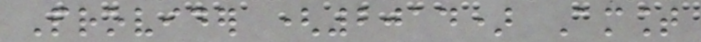Provider (2014) Amount
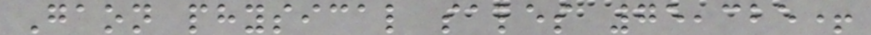Gaon physical sales 75,325+
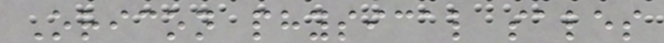Oricon physical sales
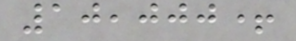10,000+
